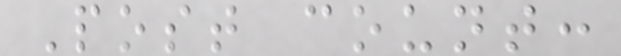Post count:
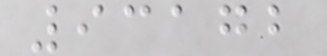93172
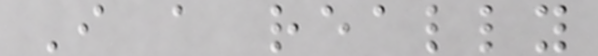I a really
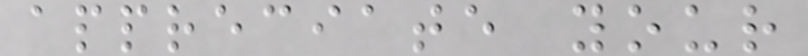appreciate your
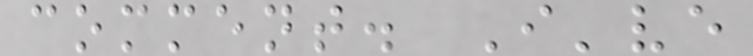comment. I've
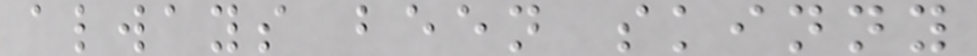always been skinny
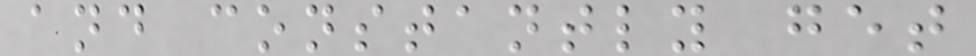and constantly get
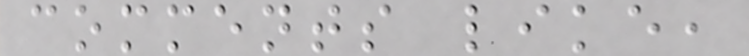comments like,
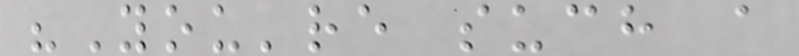"You're such a
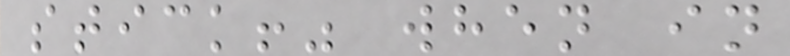stick!" when in
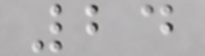24
